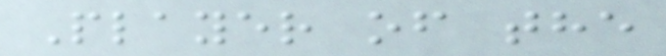Player of the
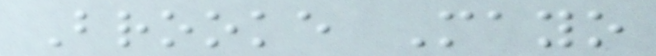Brooke Mayo
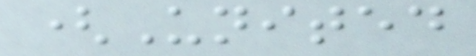(United
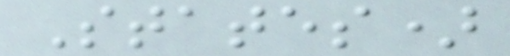States)
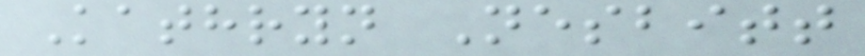Kathryn Nesbitt
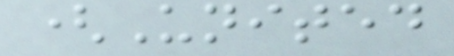(United
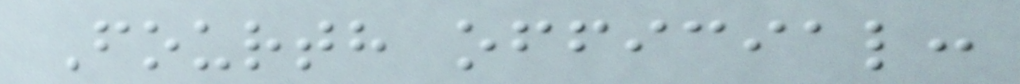Fourth official:
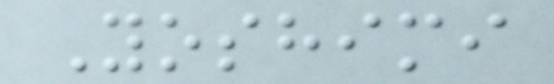Yoshimi
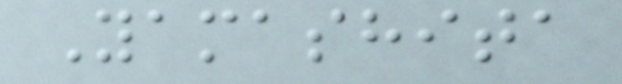Yamashita
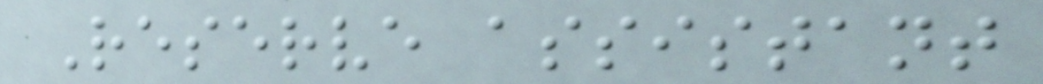Reserve assistant
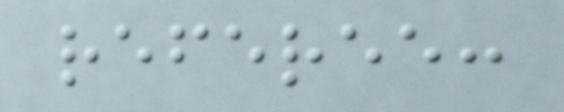referee:
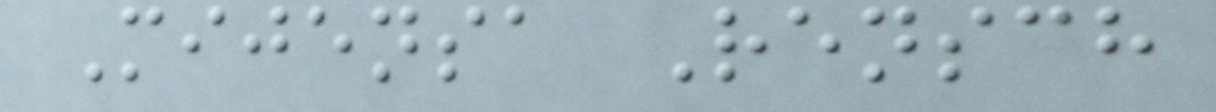Mijensa Rensch
